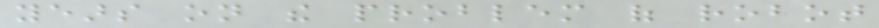years on the problem of robot
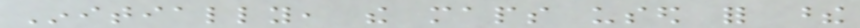Initially, the maps used for these
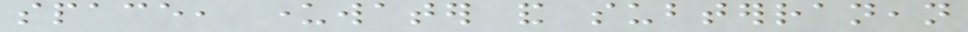space, underwater and subterranean
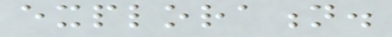exploration.
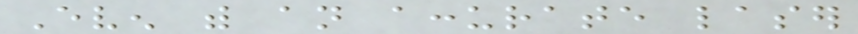Even with an accurate laser
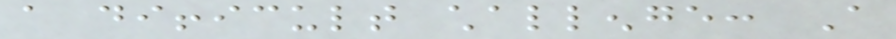a difficult challenge: A
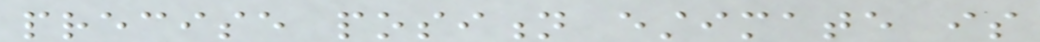precise position estimate is
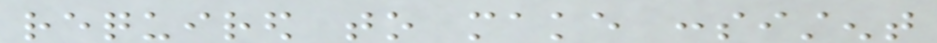required to make consistent
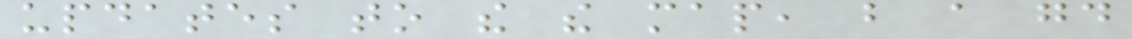updates to the the map, but a good
